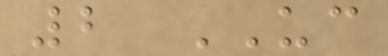2 UC
